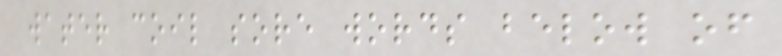water coil sore words below of
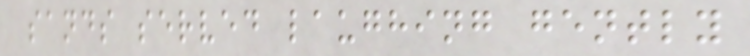sands served laughing gently
